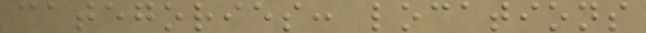categories: locations
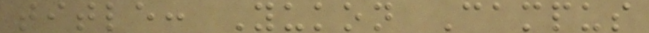title: Yukon Campus
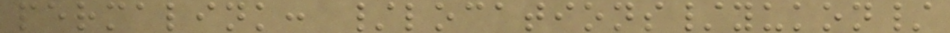permalink: /locations/yukon/
